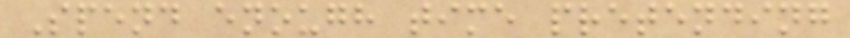Spend enough time pretending
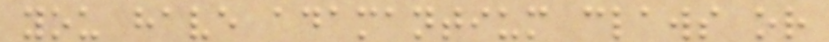you have adamantium claws or
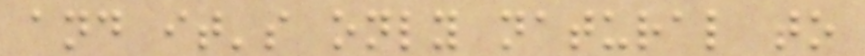and it's only natural to
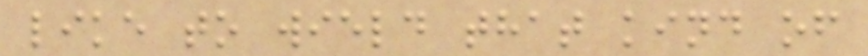like to wield that kind of
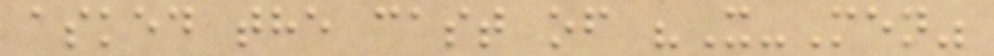asked the cast of "X-Men"
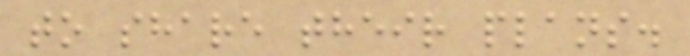to share their plans.
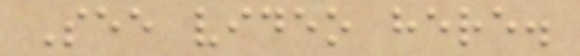See video here.
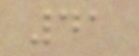41
